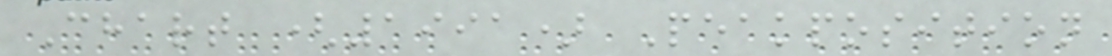Chart (1991) Peakposition
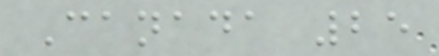Canada 25
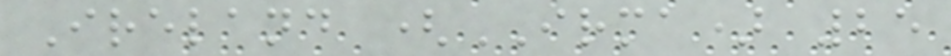Ireland (IRMA) 25
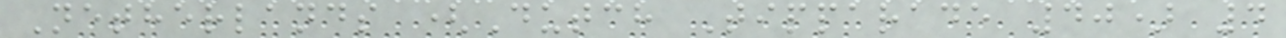Netherlands (Dutch Tipparade 40) 4
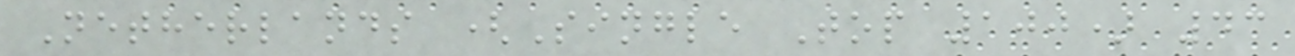Netherlands (Single Top 100) 43
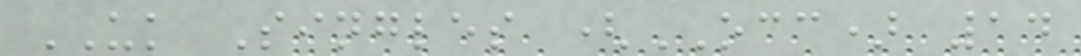UK Singles (OCC) 14
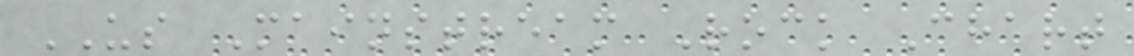US Mainstream Rock Chart
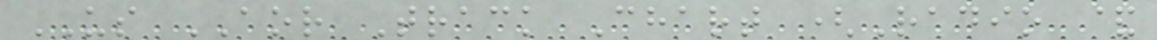US AOR Track Chart (Radio &
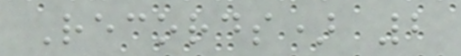Records) 2
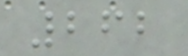262
